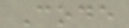Code
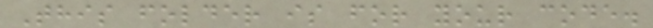This folder is for your code.
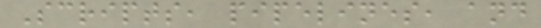Scripts, pipelines, and
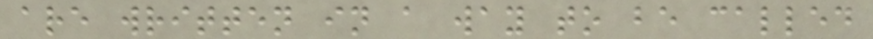are written in a way to be called
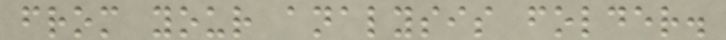from your analysis folder.
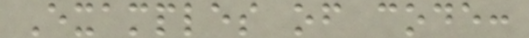Examples of code:
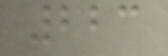223
